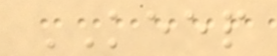KEEP
